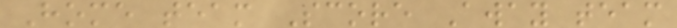Home team Score Away team
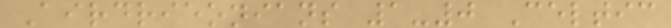Airdrieonians 1-0 Celtic
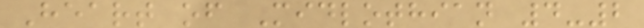Heart of Midlothian 4-2
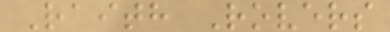Raith Rovers
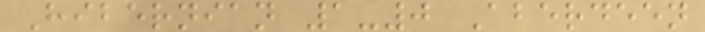Hibernian 1-0 Aberdeen
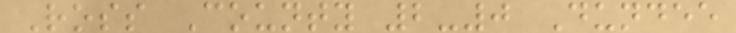Ross County 2-0 Dundee
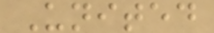United
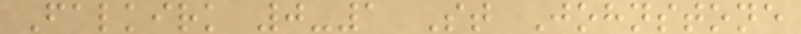Falkirk 0-1 St Johnstone
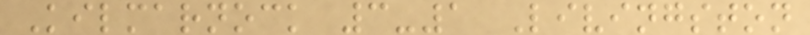Kilmarnock 3-1 Livingston
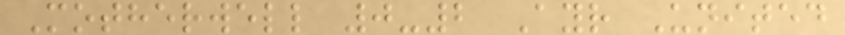Motherwell 0-2 Ayr United
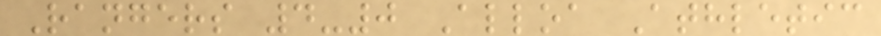Rangers 4-0 Alloa Athletic
